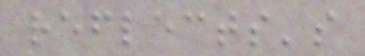reflects's
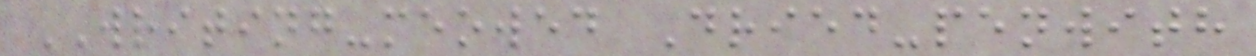WRITING-meowed Dried-penwith
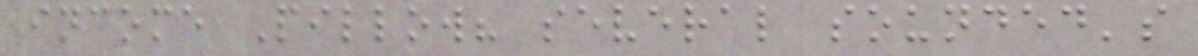income Pillow? several sounded's
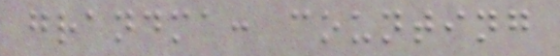grandma: counting
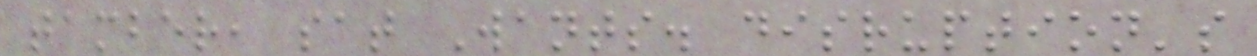tamber, sat Wants. disruption's
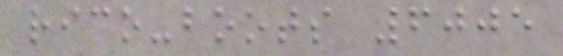rico-boots 6005
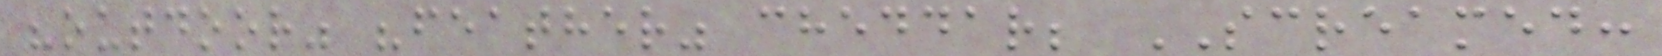"outdoor" "feather" cheddar; SCREAMED:
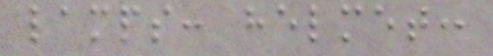lamps: helmet:
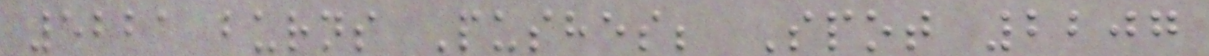5221 burns Pushes; Spot 2207
